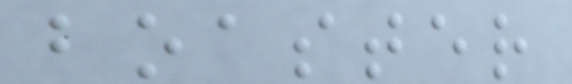boaster
